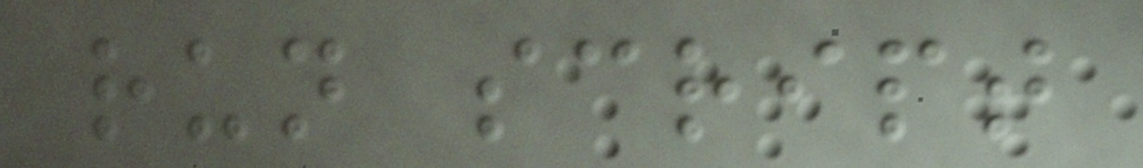run script
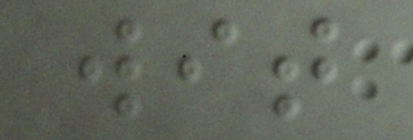wit
